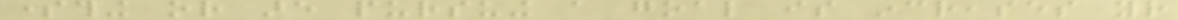something or are pursuing a goal is increases your
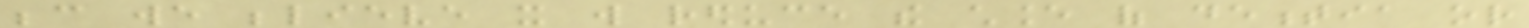because we believe it will reduce the chance of dementia or
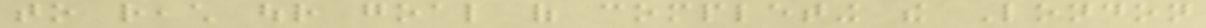to reach our goal of completing the London
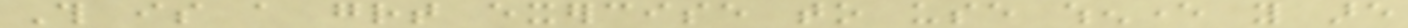This is a great exercise to use whenever you are
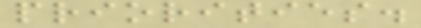priorities.
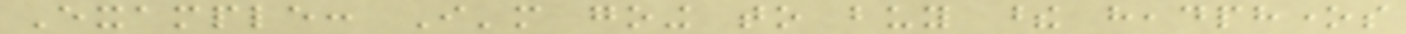Example: I'm going to buy these headphones
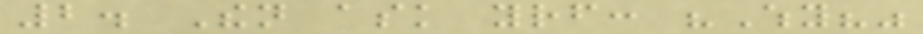2. Then ask yourself: "Why?"
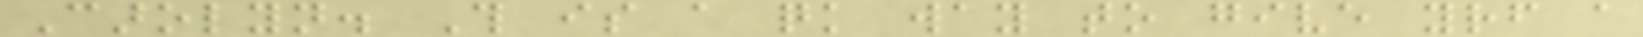Carolyn. This is a quick way to give yourself a
